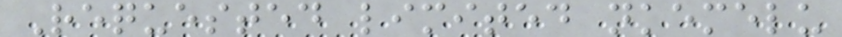Requested limited nkemelu
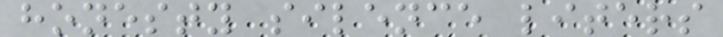honesty silence liters
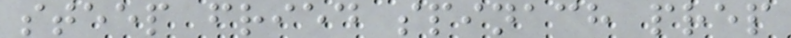steep fried spinach prep
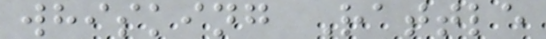whisking Rattle
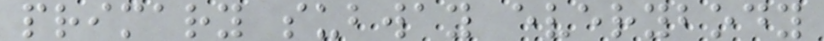primary subway everybody
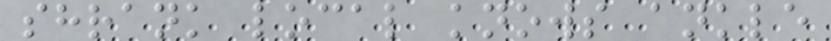shrank local knows ankle
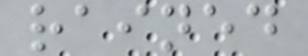rained
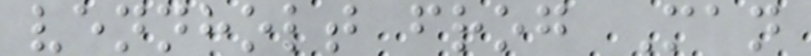vennholt frog Man
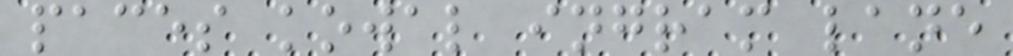paces kowal ingram lane
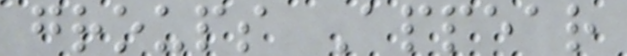groups Appear
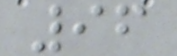96
